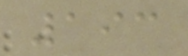193
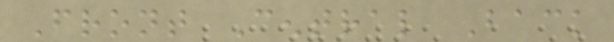Front Central Back
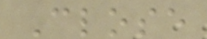Close
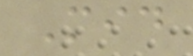Mid
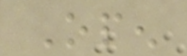Open
